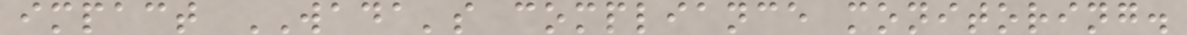impact WADA's compliance monitoring.
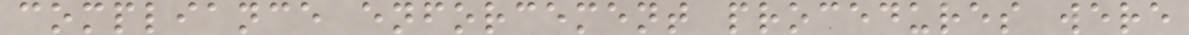compliance enforcement procedures were
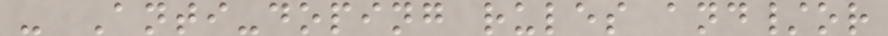- Anti-doping rules and/or
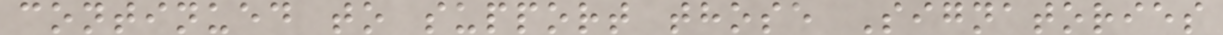continued to support those Signatories
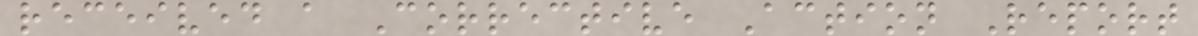received a Corrective Action Report
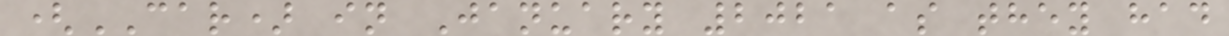(CAR) in January 2021 as they had
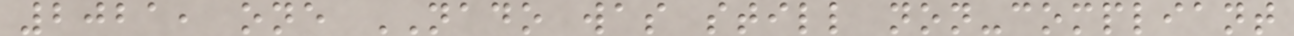2021, one NADO was still non-compliant
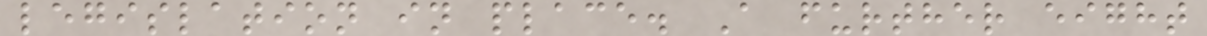legislation in place. A further eight
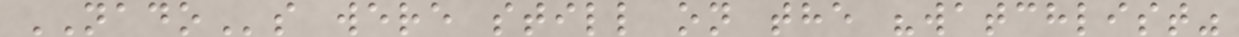NADOs were still on the "watchlist"
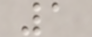1
